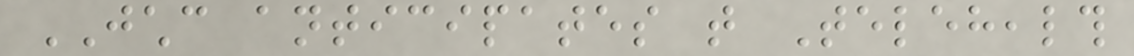JCHC anticipates that Telehealth
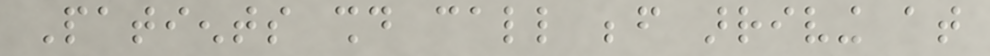Patients should call before arriving at
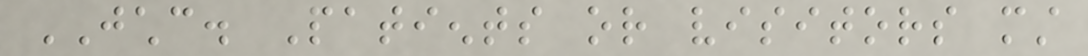JCHC. Patients or visitors must
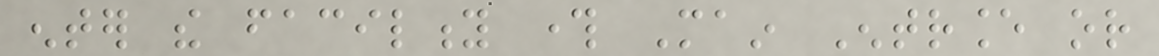enter the facility through Main Entrance or
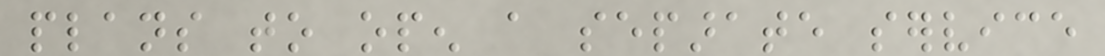plans to open a separate service
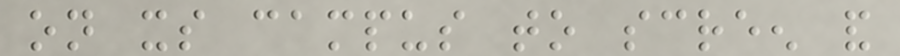on its campus to screen and
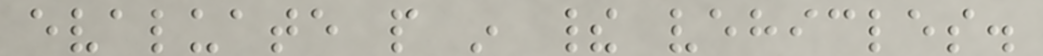evaluate people in their vehicles.
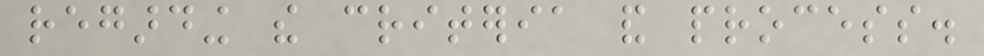regarding the criteria and process.
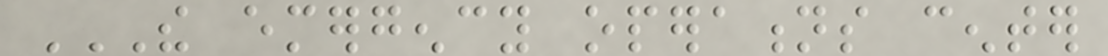THE EMERGENCY OPERATIONS CENTER
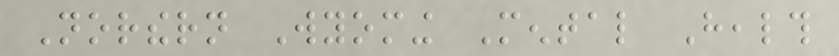Northern Wyoming Mental Health
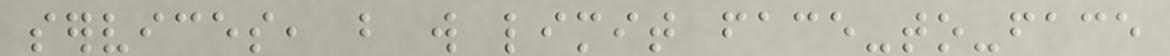services, but will limit face-to-face
